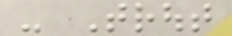- Trout
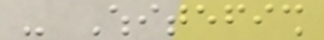- Whitefish
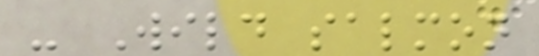- Wild salmon
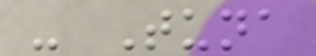- Tuna
